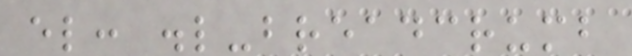el: .l-breadcrumb
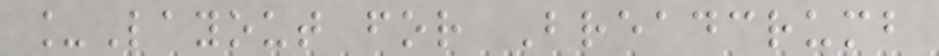_Layout for Breadcrumb
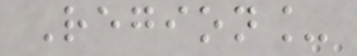Region_
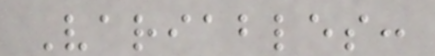Variables:
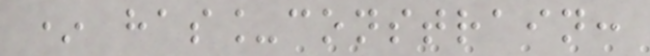* has_constrain:
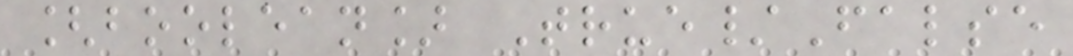[boolean] True/False
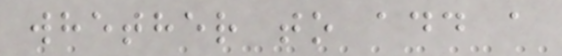whether to add a
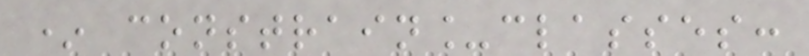* constrain_classes:
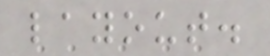layout.
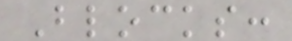Blocks:
